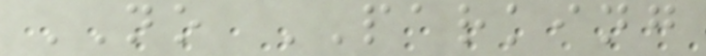NO PARKING
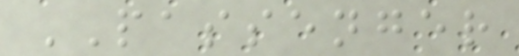PASSENGER
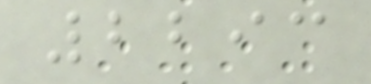2293
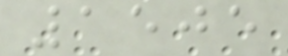1505
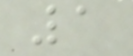1
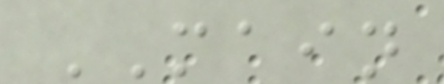MAIN
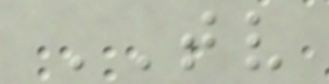TV
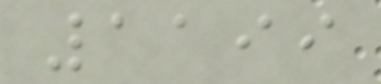1199
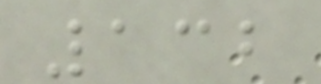132
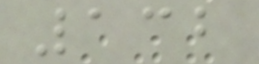132
